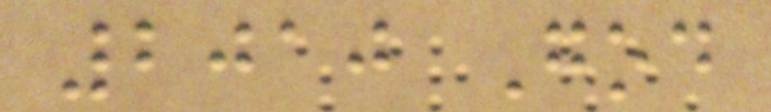2010 God
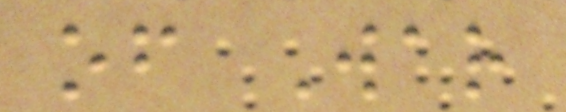of War
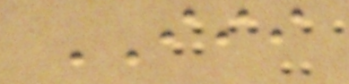III
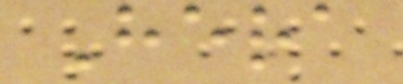Hera
